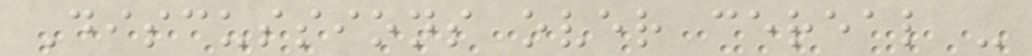Discussions over cereal -
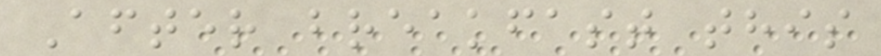After breakfast this
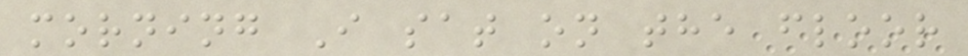morning I sat on the floor
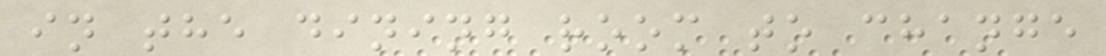in the dining room to change
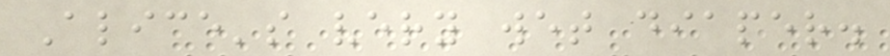Alice's very wet diaper.
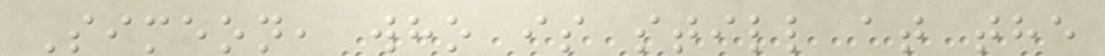Simeon, who is still at the
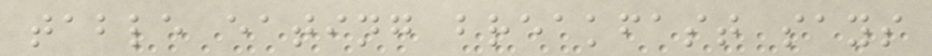table eating breakfast says
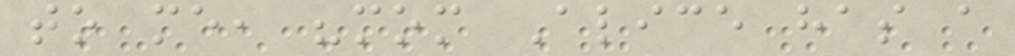to me, "mom Alice has a
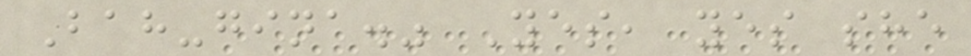Bah-gina." Yes, yes she
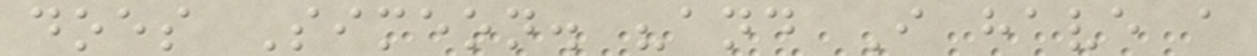does Simeon. "and I have a
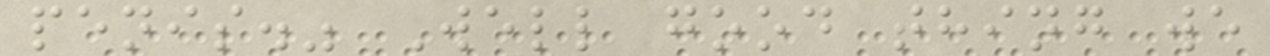penis." Well good thing we
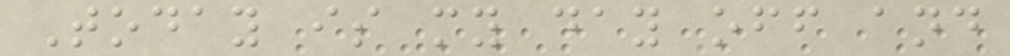Today is my day off and
